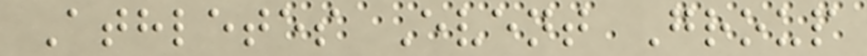Athletes Event Group
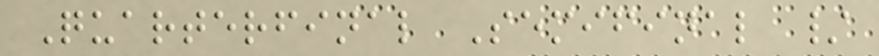Quarterfinal Semifinal /
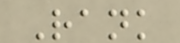Rank
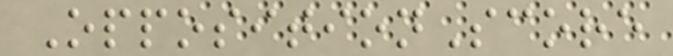OppositionScore
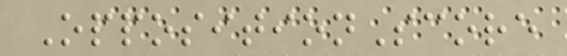OppositionScore
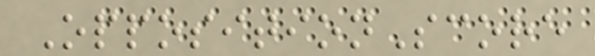OppositionScore
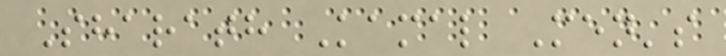Sharath Kamal Men's
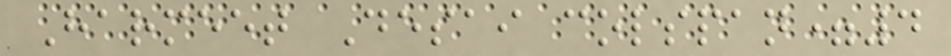Harmeet Desai colspan=4
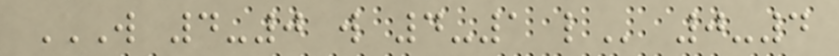W 4-0 W 4-1 L 0-4
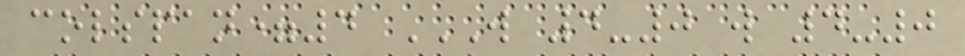colspan=4 W 4-0 W 4-0
